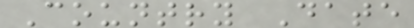Country Date
